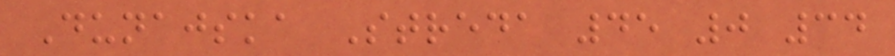Dunajska Streda 45 0 34
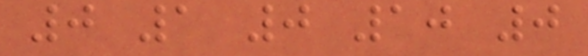0 1 0 10 0
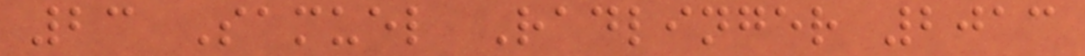23 Samuel Radlinger 2013
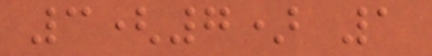3(7) 1
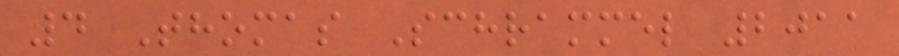4 Thomas Schrammel 2011
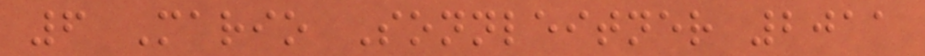6 Mario Sonnleitner 2011
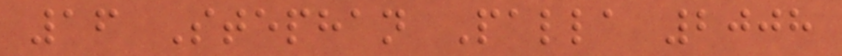16 Stephan Palla 2008
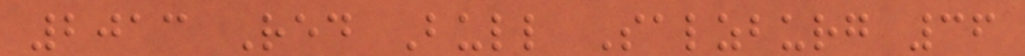2013 Red Bull Salzburg 36
